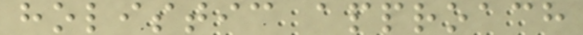holistic approach
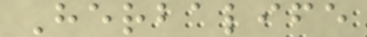Herbalife
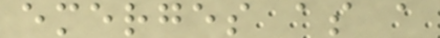emerges as a
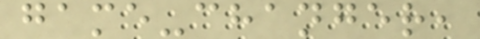game-changer,
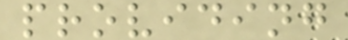providing
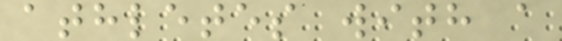athletes with a
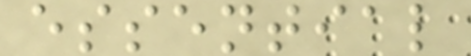essential
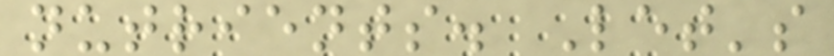nutrients. Let's
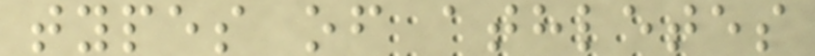types of athletes
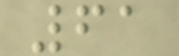61
